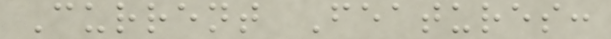Current Features:
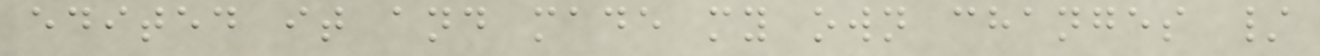edited it and made my own changes /
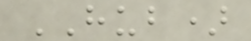HUB)
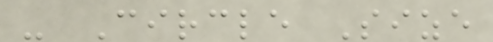- Circle Size
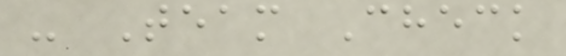- Team Check
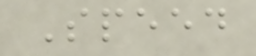Speed
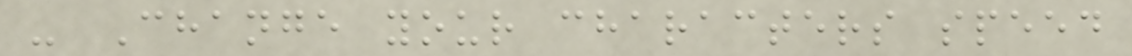- Change your characters speed
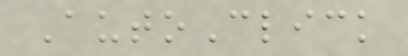AutoClick
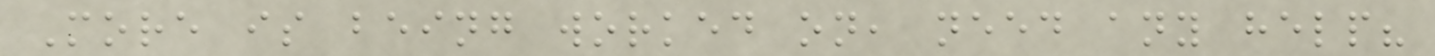More is being worked on, need any help?
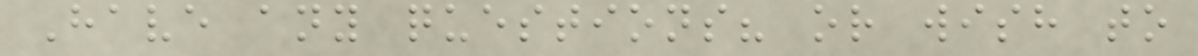Have any questions? or wish to
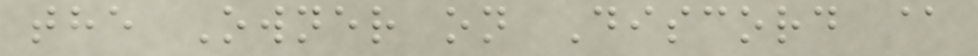the Owner on Discord @
